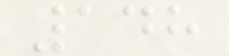148
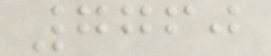7760
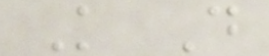K D
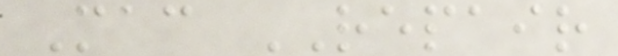Mac REPAIR
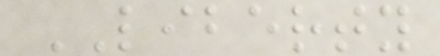LIBERTY
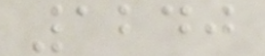1240
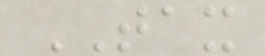TAX
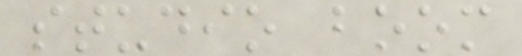studio boom
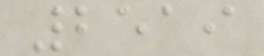2519
